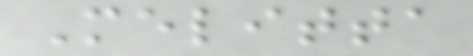Melitta
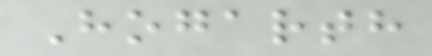Hogarth
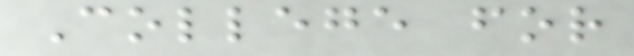College for
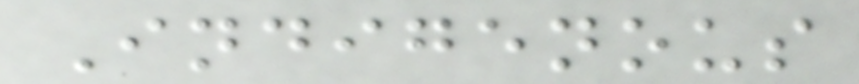Indigenous
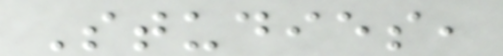Studies,
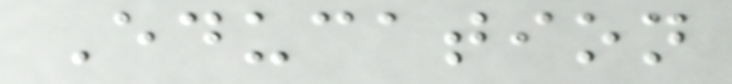Education
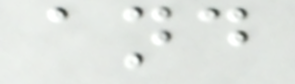and
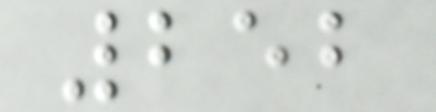252
